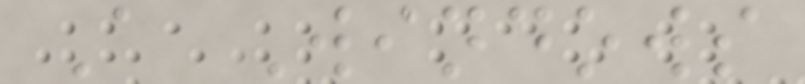A Windows
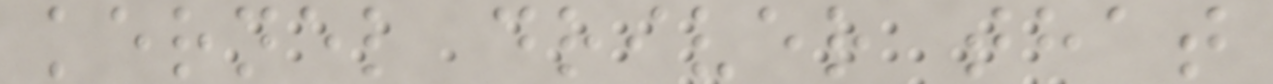kernel driver that
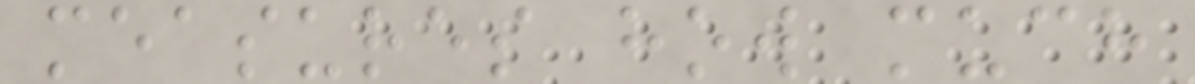measures how much
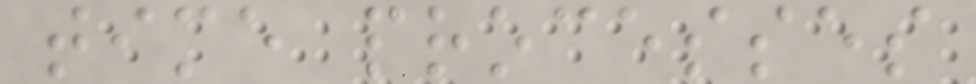time processes
